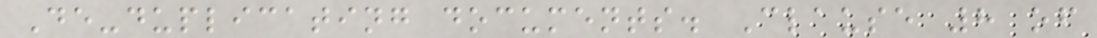De-duplicating documents. Clause 8 of
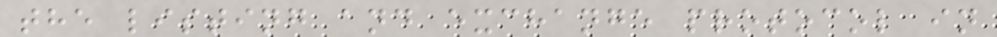the listing and exchange protocol in
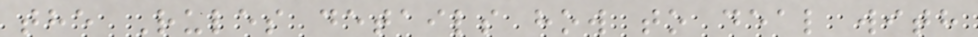the Rules details how to deal with
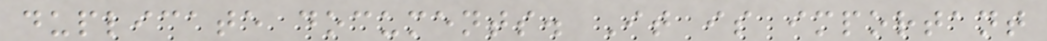duplicate documents. It is important
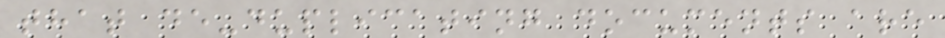that de-duplicating documents are
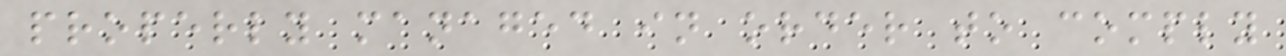properly managed in order to comply
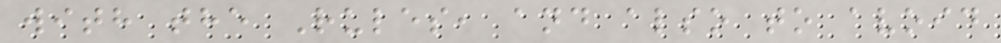with the Rules, and also to avoid
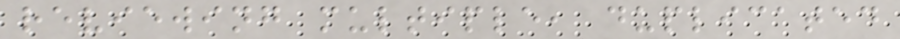reviewing multiple, duplicated
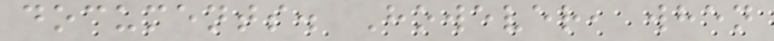documents. However, when
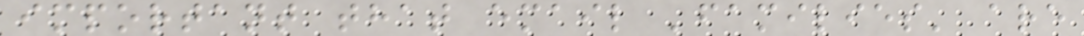important that email 'families' are
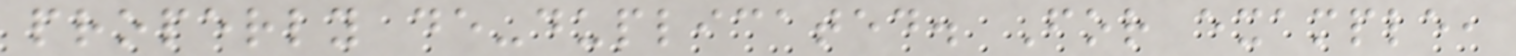properly de-duplicated. For example,
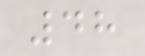48
